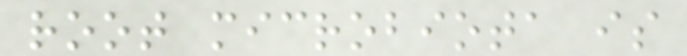root microbiota is
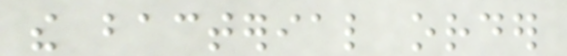the bacterial order
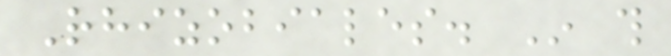Rhizobiales. In this
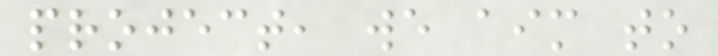project, we aim to
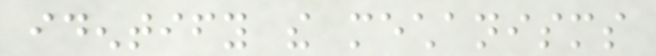identify the mechanisms
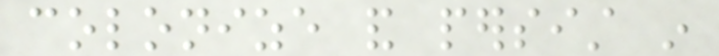colonize and persist in
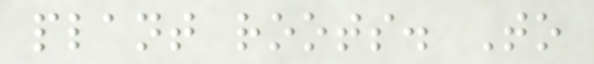plant roots. To
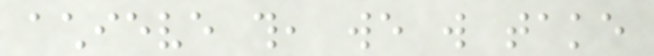achieve this, we will take
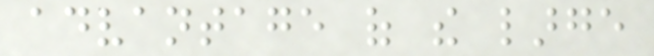advantage of the large
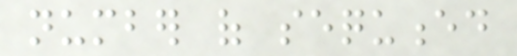number of sequenced
